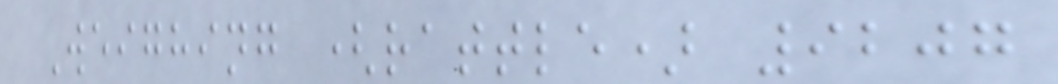Weighing (rattle) 9207
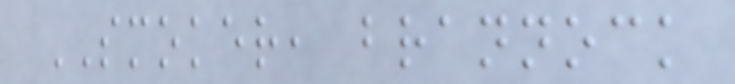SMOKER, brannock
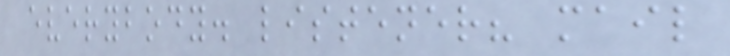everybody. listener? mail
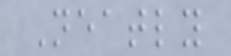Neatly
